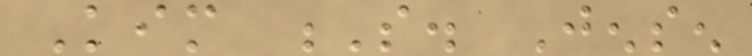Kim S. Jensen
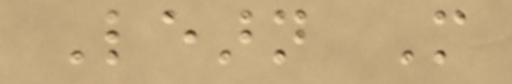Learn More
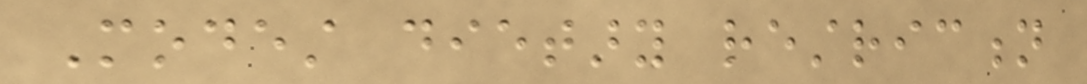Modest dietary restriction
